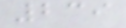239
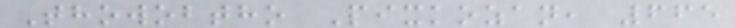Thowobtho Pixkozan, 665
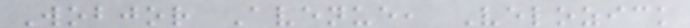Wobjor Avenue, Velozick
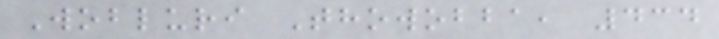Wobluri Thowobba, 434
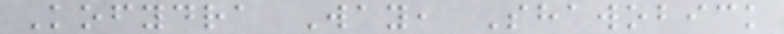Kofydra Way, Shawobick
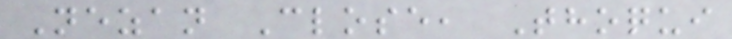Nezan Close, Thoqui
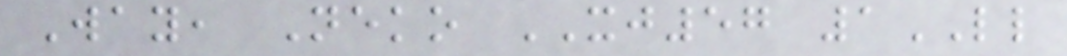Way, Neko XJ57 1LL
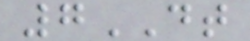7DT
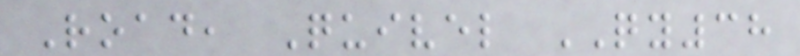Road, Quivel QY38
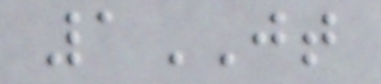1JT
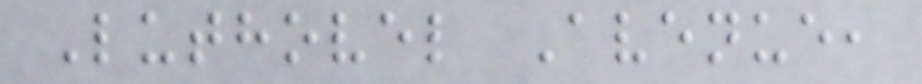Luthovel Avenue,
